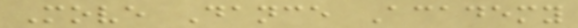Move Dance Academy
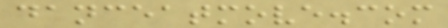danceatmove.com
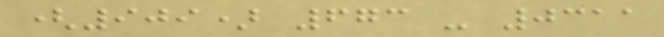(909) 673 - 0311
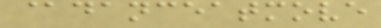@danceatmove
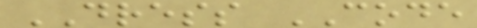DRESS CODE
